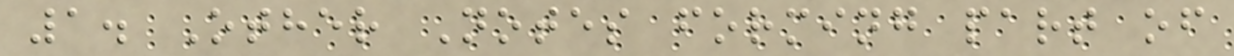1. Other Notes forming part of
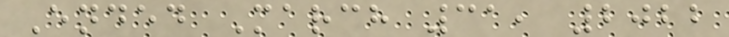Ended March 31, 2022
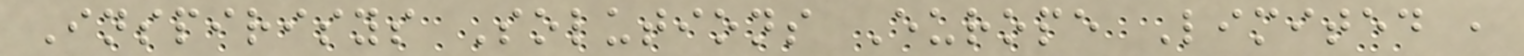Inspirisys Solutions Europe Limited ,
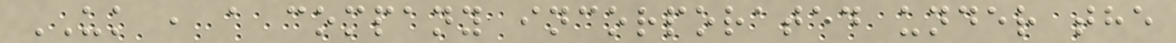UK , a company incorporated under the
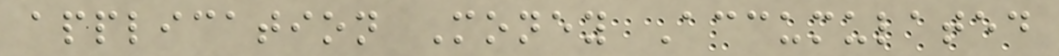application Money Accumulated
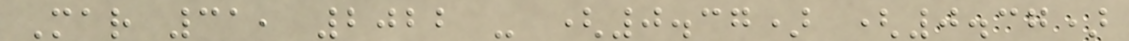Mar 31, 2022 - (0.37) (0.37)
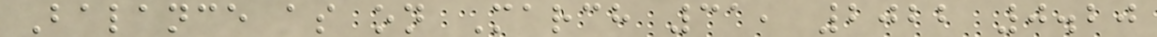Balance as on March 31, 2022 0.20
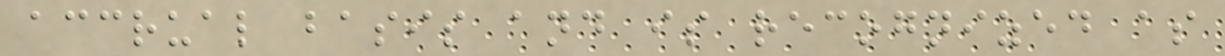accrual basis and is recognized as
